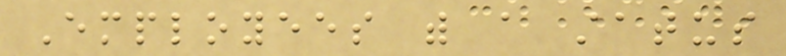Employees with a status
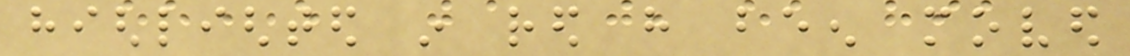highlighted in red have been moved
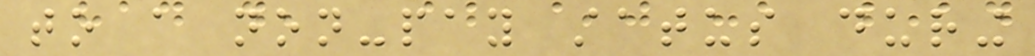to a non-pay status during
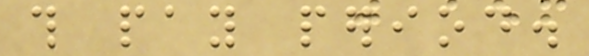this pay period.
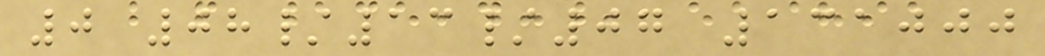0 08/13/07 131000
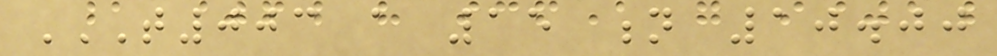T003 A 15 N 10.00
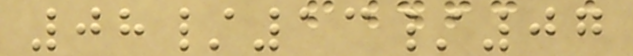08/13/07
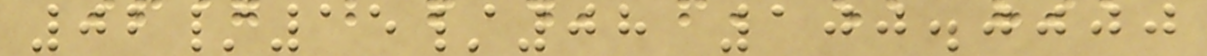02/15/08 100.0000
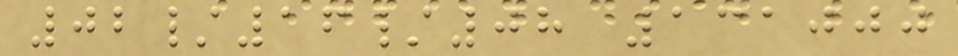02/16/08 131000
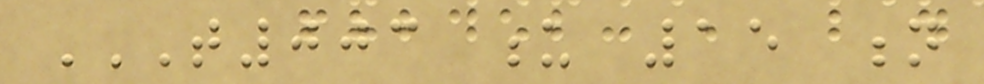T003 U 15 N
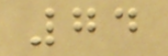74
